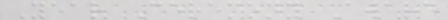Year Ceremony Award
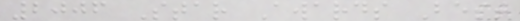2006 Star Awards Best
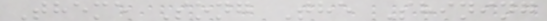Theme Song The Shining
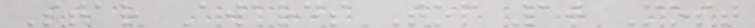Star Awards Top 10 Most
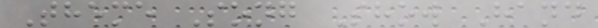Theme Song Show Hand
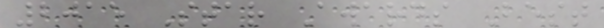2015 Star Awards Best
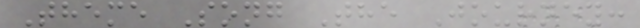Theme Song The Journey:
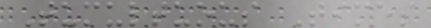Tumultuous Times
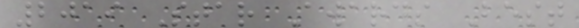2019 Star Awards Best
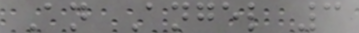An Angel 3
